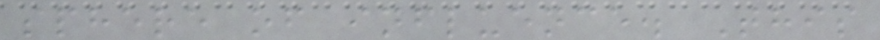sphere of influence. This
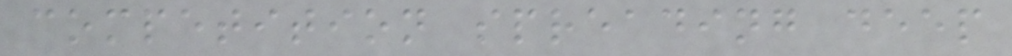competition spreading deep
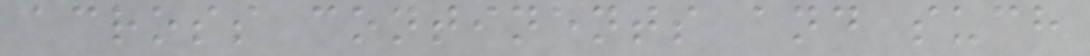across continents and such
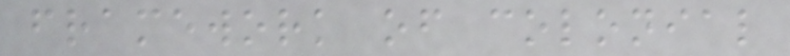framework of colonial
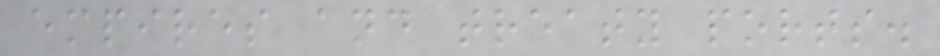empires and treaty ports.
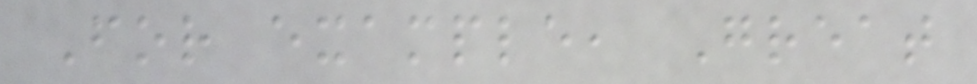For example, Great
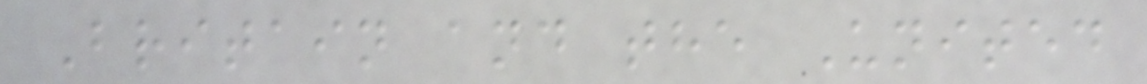Britain and the United
